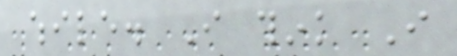while. I think I
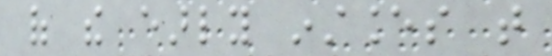of the early instances that
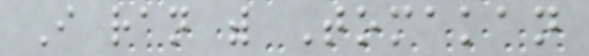I ran with Tomakan
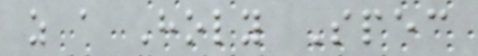as a Holy Spec
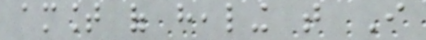amount of healing that I
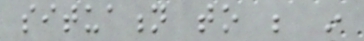situation to be in
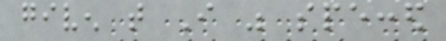given that I was specced
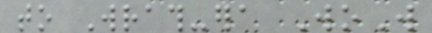to Wrath-era WoW
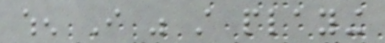when I was still playing
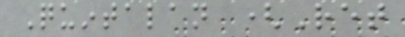Quintalan (Ret
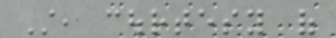Still, courtesy of
